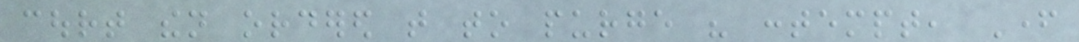court then ordered that to purge his contempt, Father
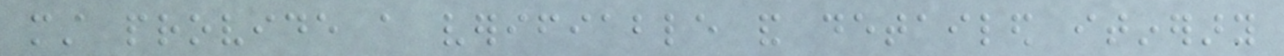must provide a verifiable and detailed itinerary
